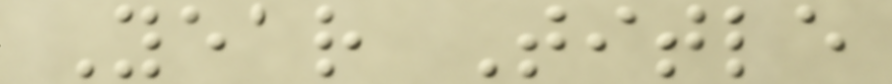Year Title
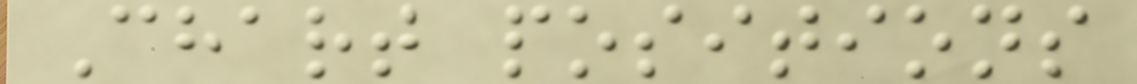Chart positions
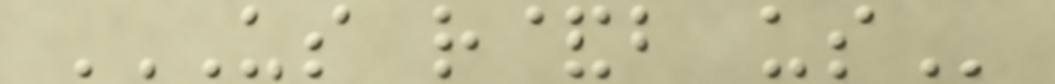US R&B US
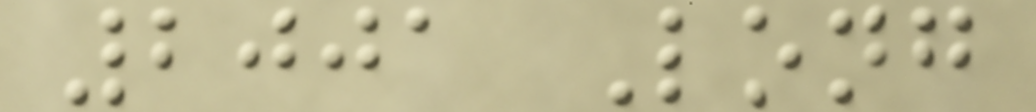2001 Long
